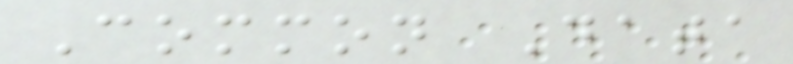Common Data
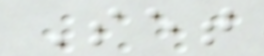Set
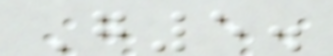G5.
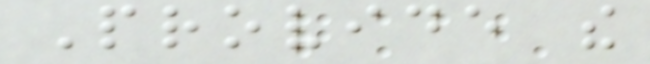Provide the
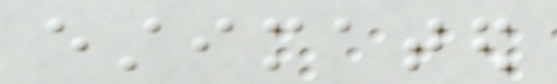estimated
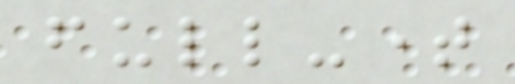full-time
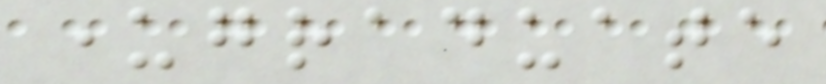undergraduate
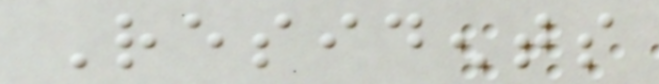Residents
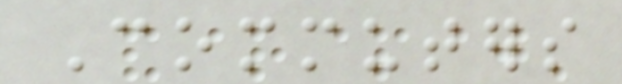Commuters
